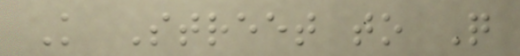K Street to Q
